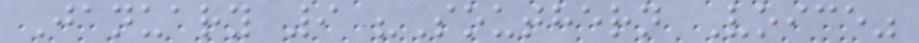January 9 "Southern Voice"
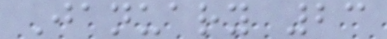January 23
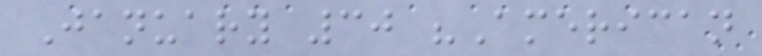January 30 "American
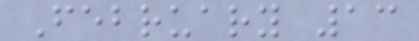February 13
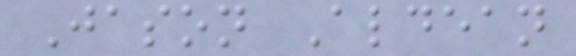Jason Aldean
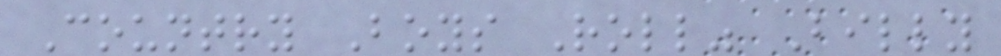Country Boys Roll" Billy
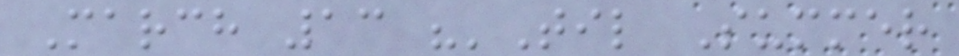March 13 "'Til Summer
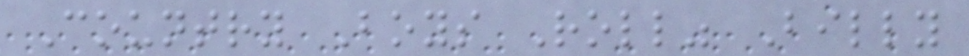Country Boys Roll" Billy
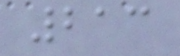213
